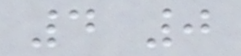4 0
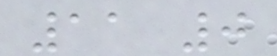11 0
